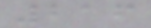216
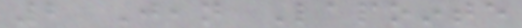2 Jean Lapointe
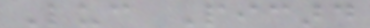Luc Picard
